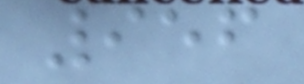956
